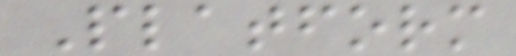Platform
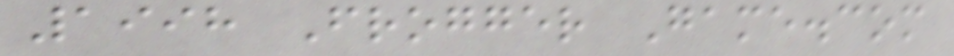1998 Frogger Game.com
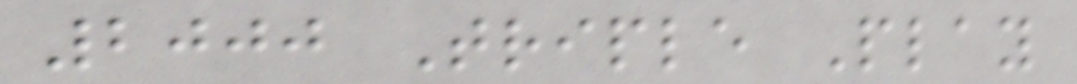2000 Triple Play
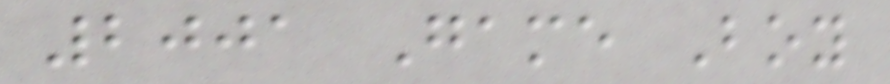2001 Game Boy
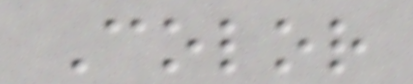Color
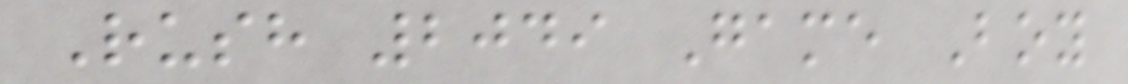Rush 2049 Game Boy
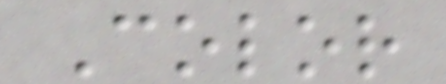Color
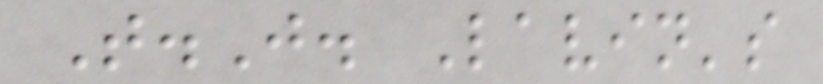T.J. Lavin's
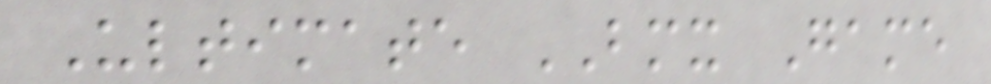Ultimate BMX Game
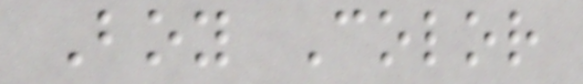Boy Color
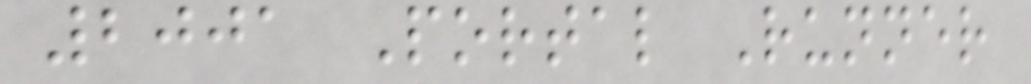2001 Portal Runner
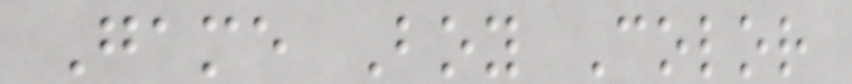Game Boy Color
